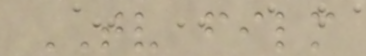TV film
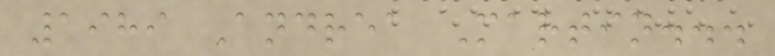1989 Andrea Martin...
